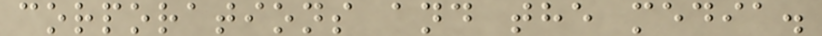corporations and the media.
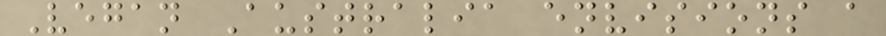Vegan Australia envisions a
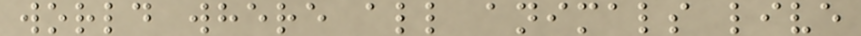world where all animals live
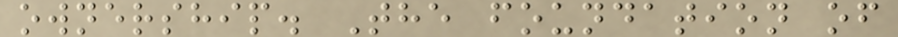ownership. The foundation of
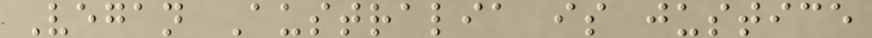Vegan Australia is justice
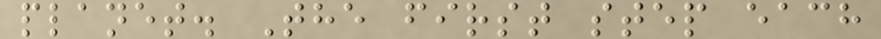planet. The first step each
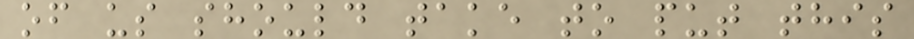of us should take to put this
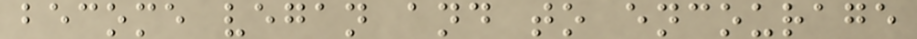become vegan and to encourage
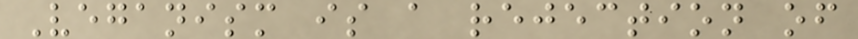Veganism is a rejection of
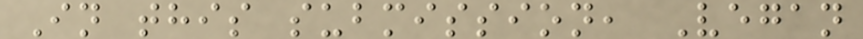In this submission, Vegan
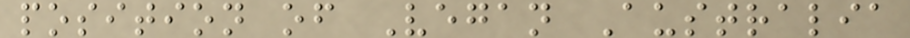position of Vegan Australia
